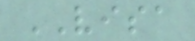VISA
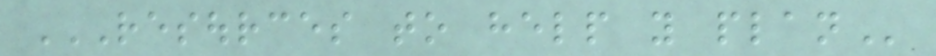RESOURCES TO HELP YOU PLAN
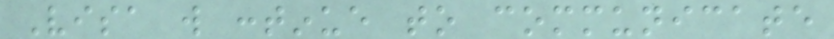Visa will continue to communicate
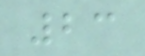23
